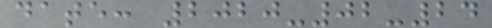date: 2020-02-24
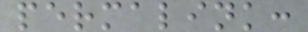permalink:
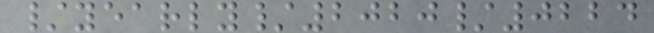/yearly/2020/0224
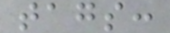tags:
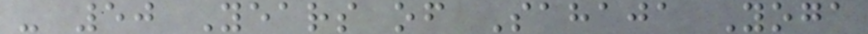- 50 Years of Sahaja Yoga
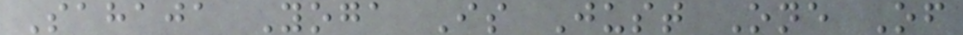Sahaja Yoga Is Just One Of
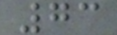73
